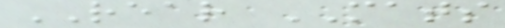REAR MATS
